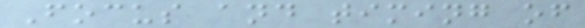Focus and timing of
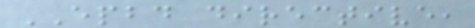EPBD directive,
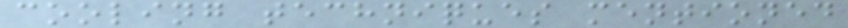cooling techniques mentioned
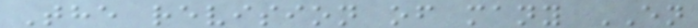The revision of many EN
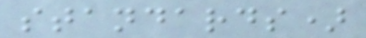standards)
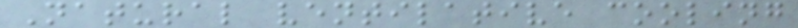Natural ventilative cooling
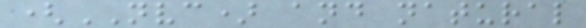(NVC) and natural
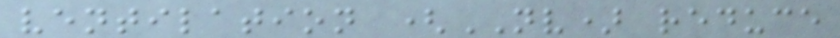ventilation (NV) reduce
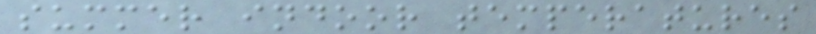summer indoor temperatures
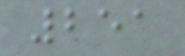251
